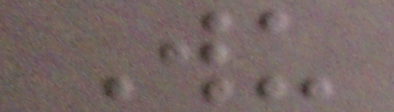Wu
